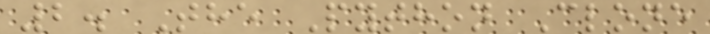2. The Python Clone
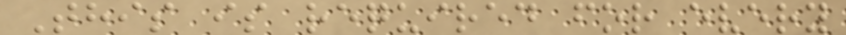This is required for every
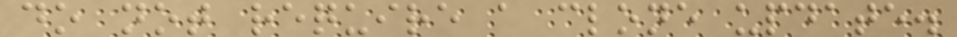do not require a clone update.
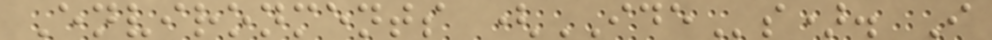Environments (IDEs). I
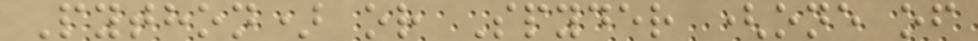Python) or Spyder (one of
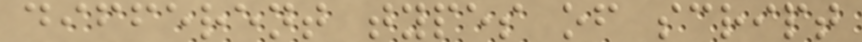different types of script
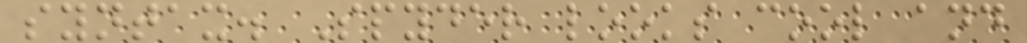syntax. Spyder looks cool and
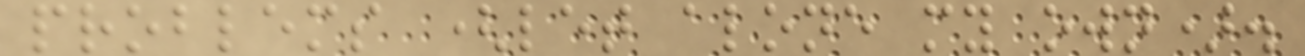problems (let alone my own).
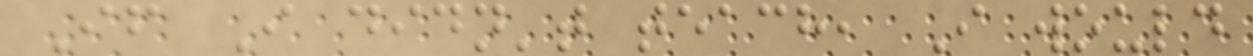If I didn't teach, I would
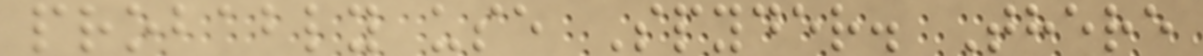probably use Spyder. There
